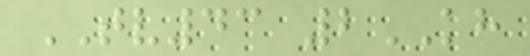TV43 2KH
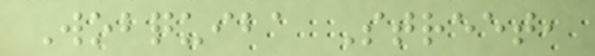Wobquiba Street,
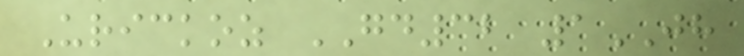Urickoz GD32 1JH
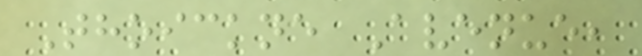Thoickne Avenue,
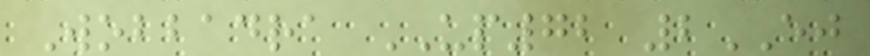Wobbadra UP72 2EJ
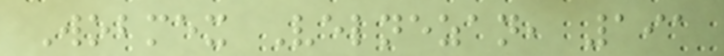Wobmex Velnezan, 191
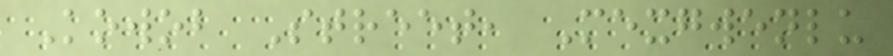Kowob Street, Mexgwenlu
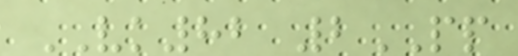VK82 2PP
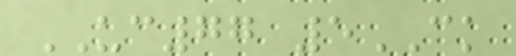UC77 5CK
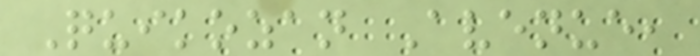Quikozan Avenue,
